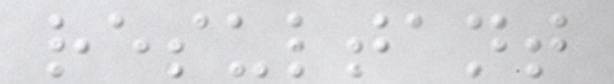resultant
